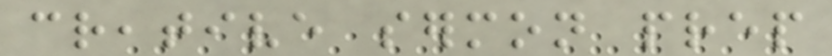creative sermon prep
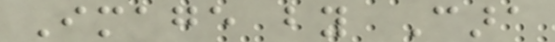Image by Cara
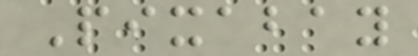Pixabay
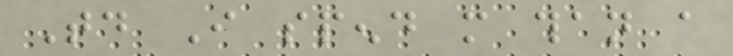Today I spend more than a
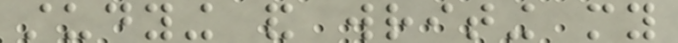studying and writing my
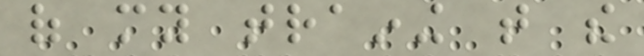of my training that the
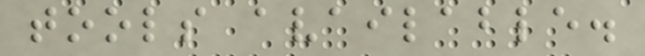tools available.
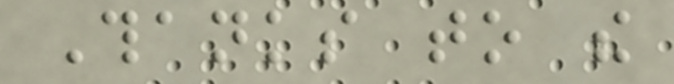Thanks to the
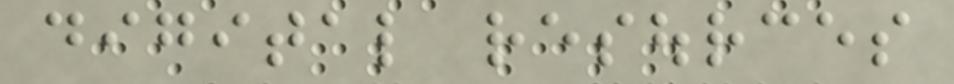digital resources
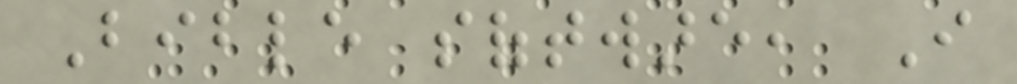Bible software, I
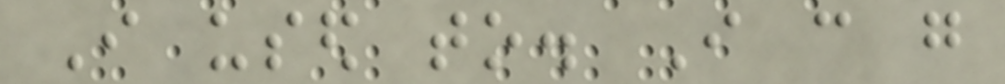I used to. I can go
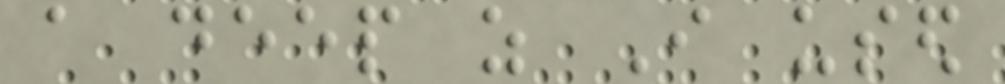a deep as I used
